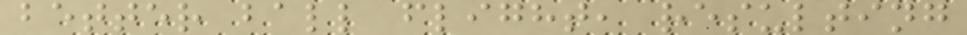better ball flight, resulting
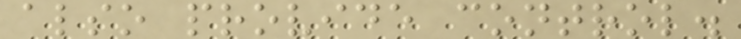also provide control.
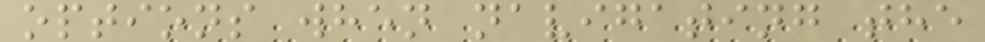options when navigating the
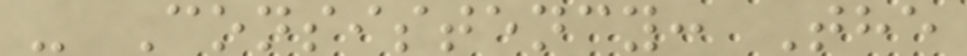- Consistency: The
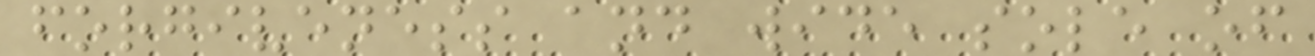forgiveness and wide sole of
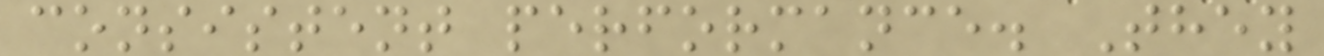consistent performance. They
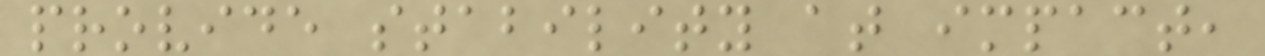provide stability at impact,
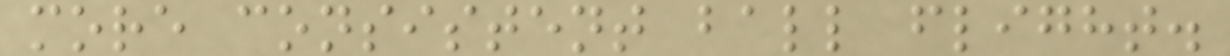more consistent ball flight.
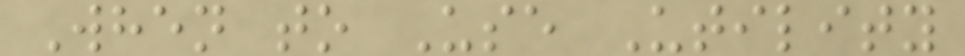When to Use Utility
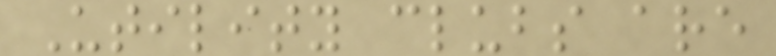Utility clubs are
